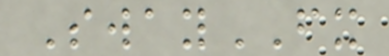SwayFX
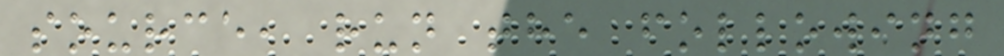source, run the following
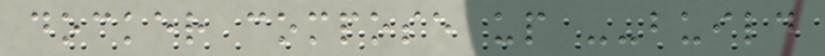docker compose up --build
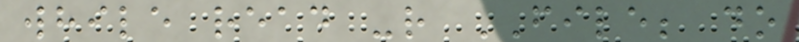while read -r FILE; do
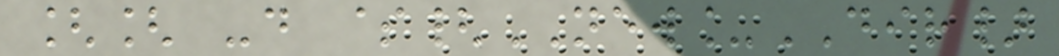[[ -d ${NEW_DIR}
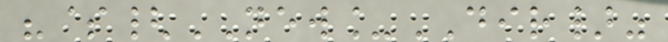"${NEW_DIR}"
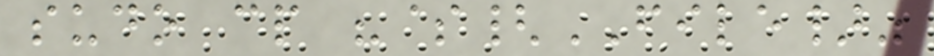sudo cp "${FILE}"
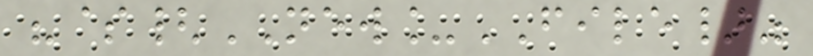"${NEW_FILE}"
